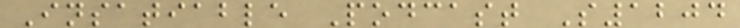Insatiable Podcast S1204
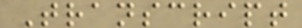Transcript
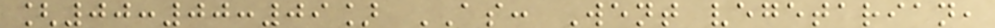[00:00:09] AS: Went vegetarian,
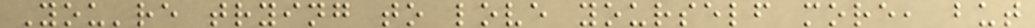You're trying to love yourself more, but
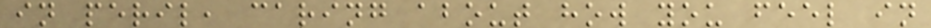in peril, caring about how you feel in
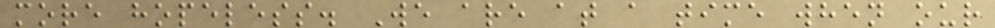more hopeless. We are at a time when our
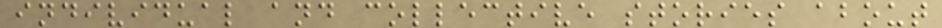individual and collective stories about
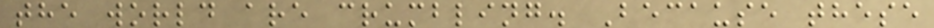the world are crumbling. Because these
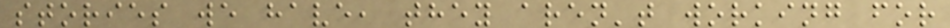stories we have, they aren't working for
